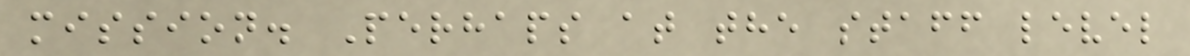mission. Perhaps at the staff level
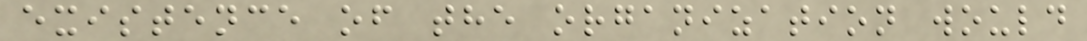existence of the organization would
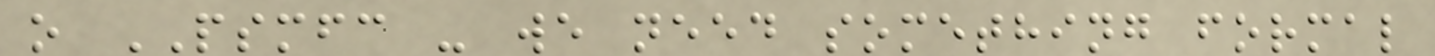o PSMFC - we need something formal
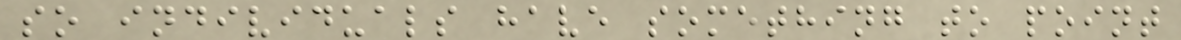so individuals have something to point
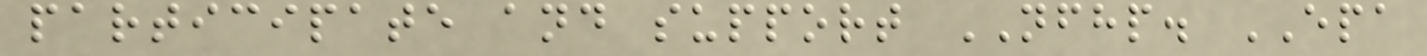participate and support NFHP. EPA
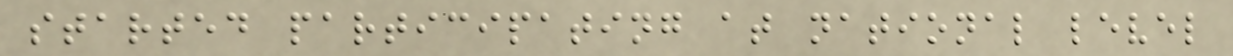started participating at national level
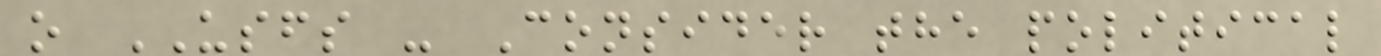o USFS - Consider the political
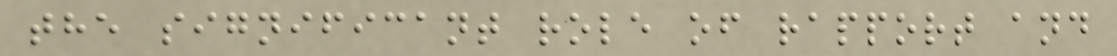the significant role of rapport and
